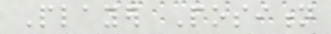Player Position
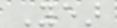Year
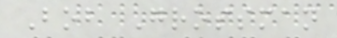Bob Grossman
